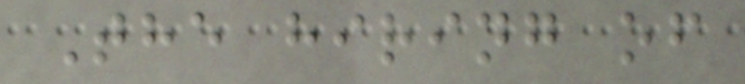The hiring of
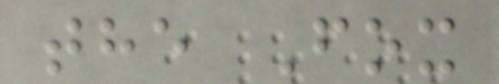the Fox
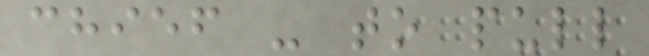chief - to pull
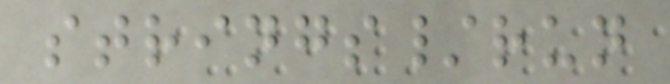strings/run
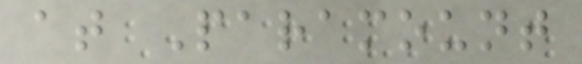at Paramount
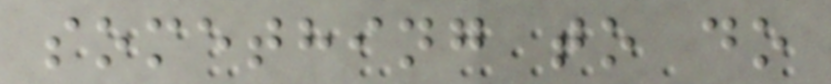something to do
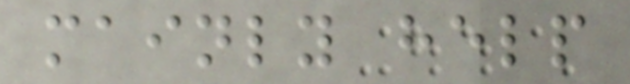mainly help
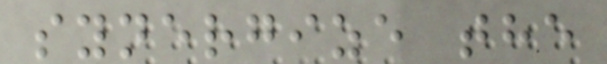synergize the
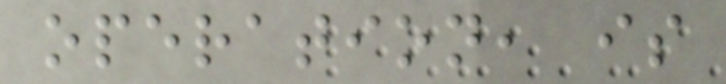operation, is
